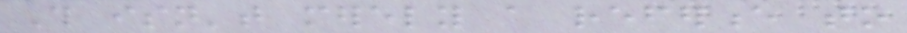This isn't merely a reference to
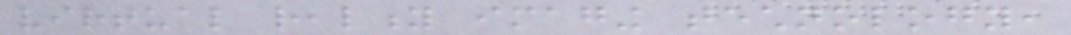virtual reality imaging technology,
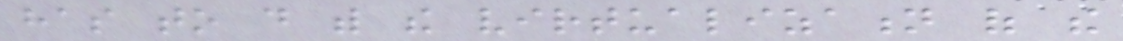has to do with the virtualization of the
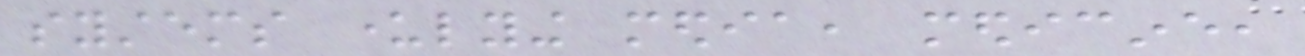systems underlying media, medicine,
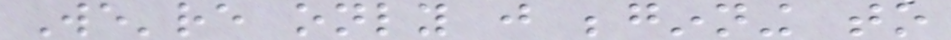We're only just beginning to
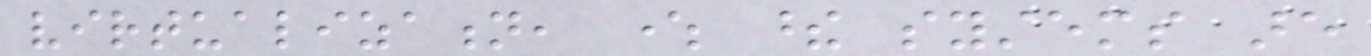virtualization, where these systems are
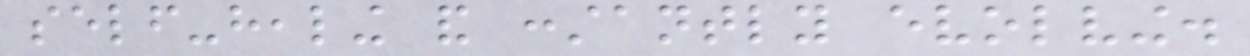self-healing and constantly evolving.
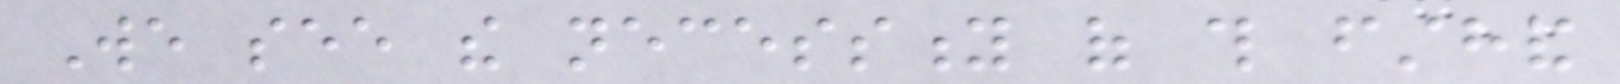We see the necessity of this firsthand
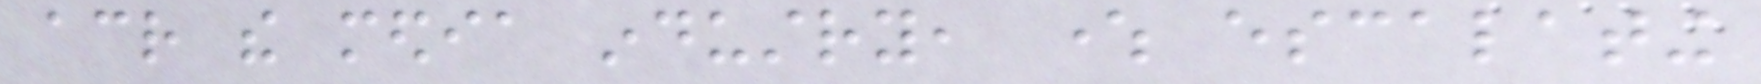across the media industry, where escalating
